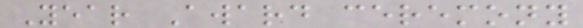Year Award ceremony
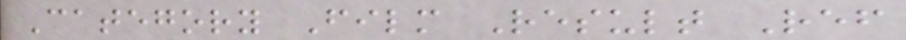Category Film Result Ref
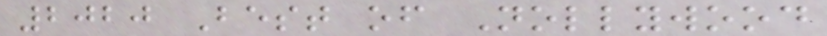2020 Best of Nollywood
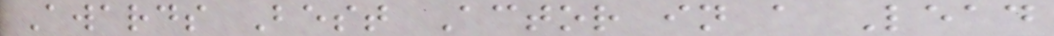Awards Best Actor in a Lead
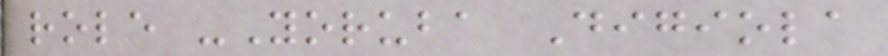role -Yoruba Digiola
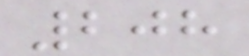208
